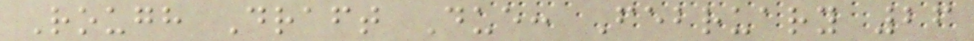Rough Draft Due: February 26
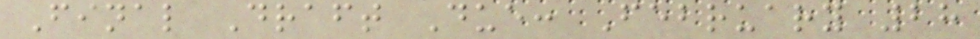Final Draft Due: February 28
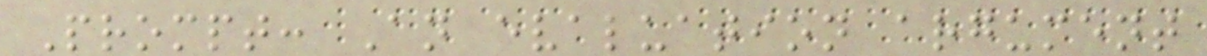Prompt: An evaluation argument
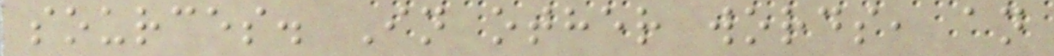sources. In other words, an
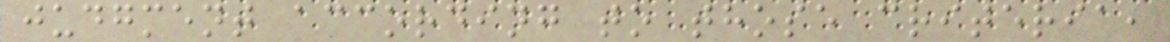judgment according to those criteria,
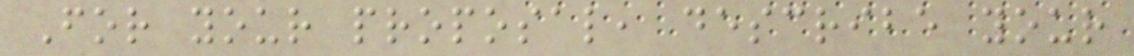For your proposal, describe your
